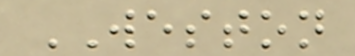WESTON
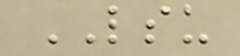LSU
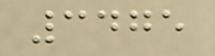3475
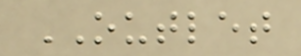OUTLET
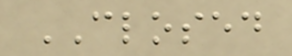CLOSED
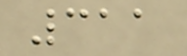311
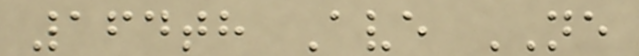164th Ave NE
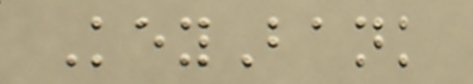KeyBank
